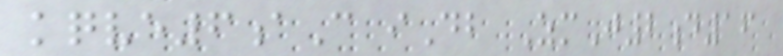kqve6aC iDb ZmJ2d16
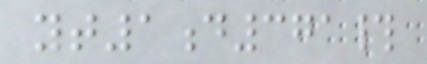yt1d371#
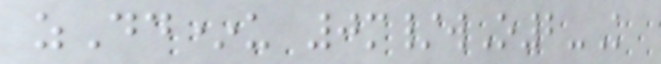zDd*u 0m/wO2-K
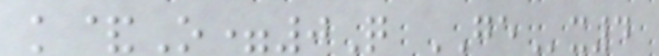k&O=0Q GEx4
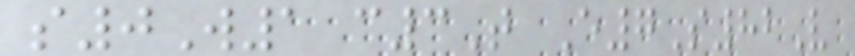s0W1 c3T E7S82V
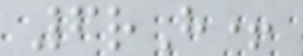6rH+
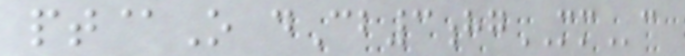pt@O dCb3hgMMc
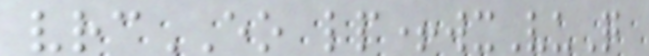vrcEO lp+wxVuQ
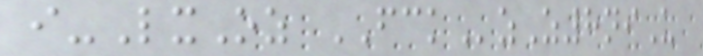i-LxOz FCKzZ8niU
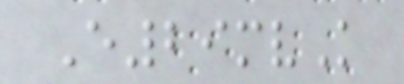E29mvK
